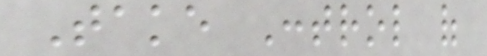Take Control of
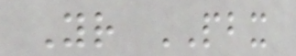Your PBX
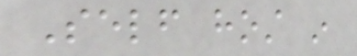Self host in
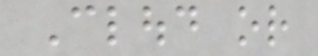Cloud or
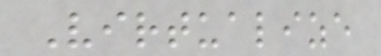Virtualize
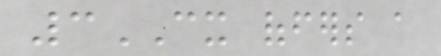3CX offers a
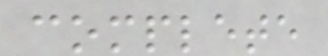complete
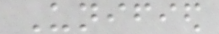Unified
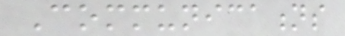Communications
